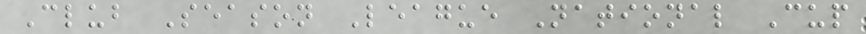Club Season League National Cup
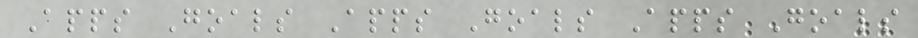Apps Goals Apps Goals Apps Goals
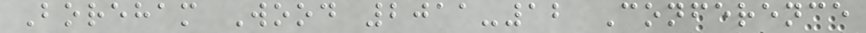Boreham Wood 2011-12 Conference
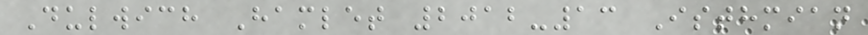Dulwich Hamlet 2012-13 Isthmian
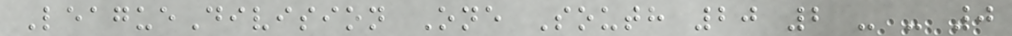LeagueDivision One South 20 2 - - 0
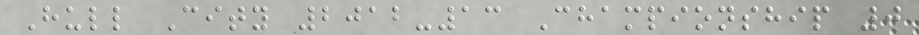Hull City 2012-13 Championship 0
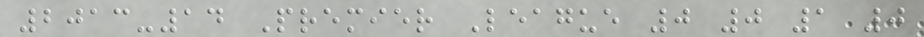2013-14 Premier League 0 0 1 0
